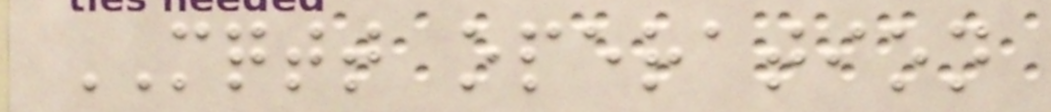MQTT operation
